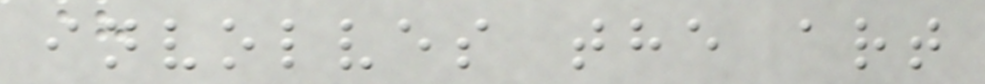involves the art
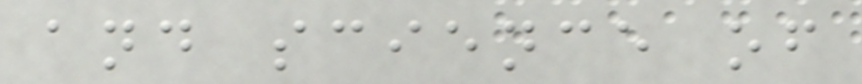and science of
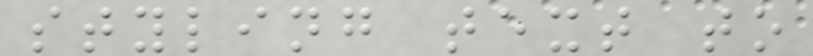styling text to
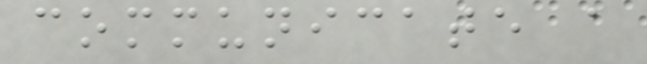communicate a
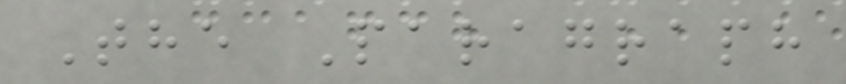The Paragraph
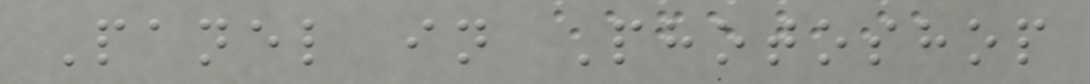Panel in Photoshop
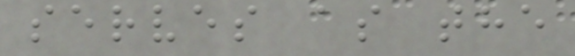serves as the
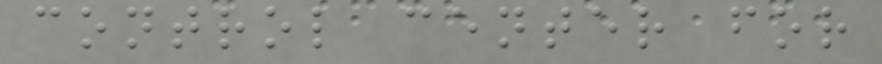control center for
